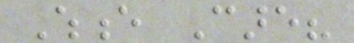Whence Care?
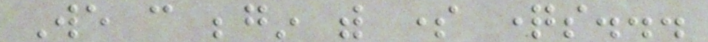We can begin with some questions...
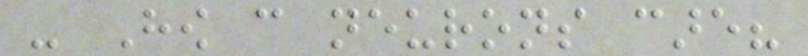- How can neurons care?
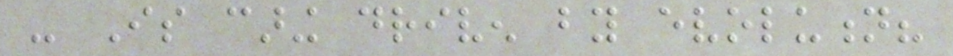- Is caring driven by evolution?
